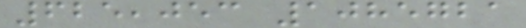625,053 1085721
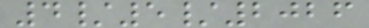4/5/2026
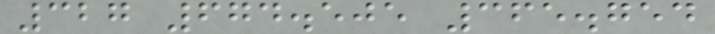327 674.505 365.754
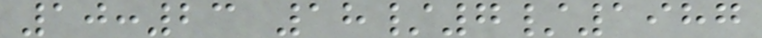10:23 18/7/1987
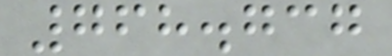768.737
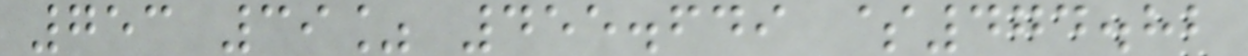753 39% 455.649 $474.82
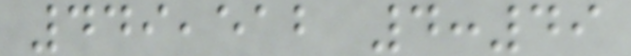449,512 4:49
